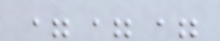===
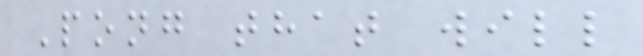Pong that will
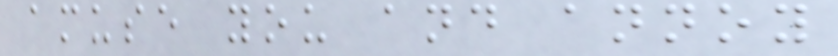amuse you and annoy
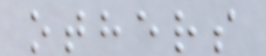others
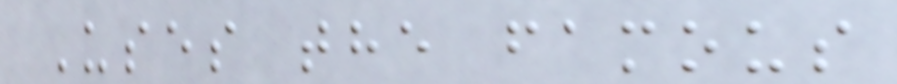Uses the famous
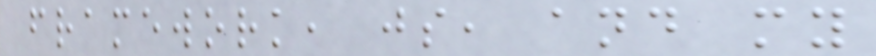framework, js, and my
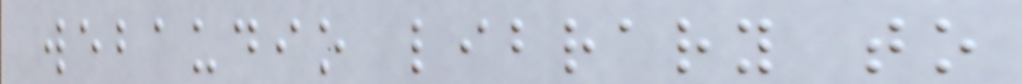webaudio library to
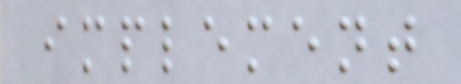implement
